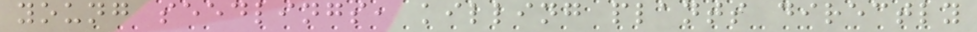young seedlings, killing plants directly
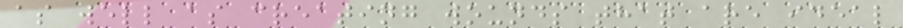as well as creating wounds that are ideal
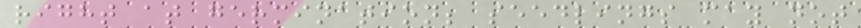right at germination; seedlings may not
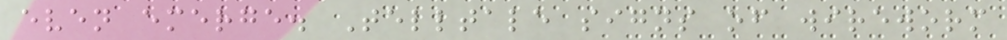even emerge. Telltale signs of wireworm
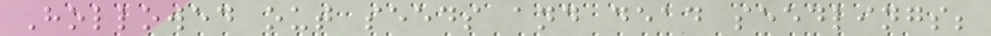Hollowed out seeds and dead seedlings;
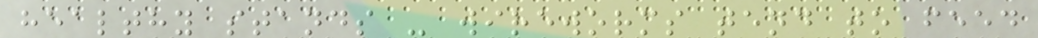healthy stands - wireworms tend to feed
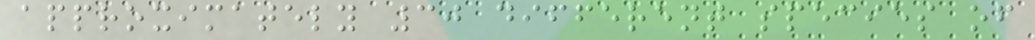approximately 30 different species of
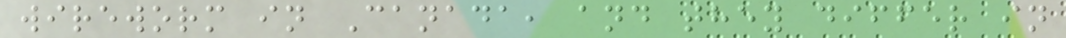wireworm in Canada, and they differ in
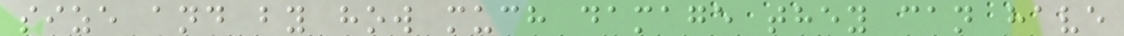size and by how much damage they can have
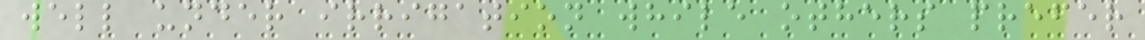well under irrigation while others prefer
